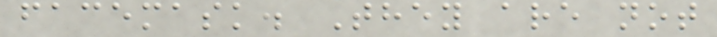facemask. They are not
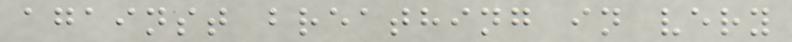against breathing in very
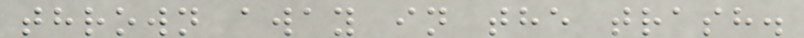thrown away in the trash.
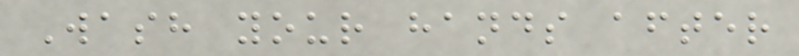Wash your hands after
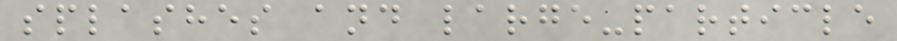splashes and large-particle
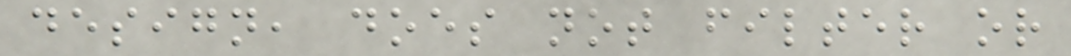design, does not filter or
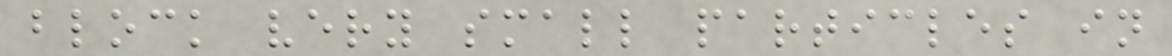block very small particles in
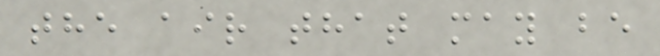the air that may be
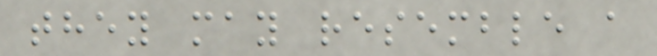they may resemble a
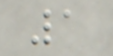1
